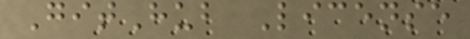GitHub License
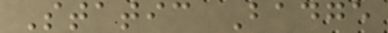Static Badge
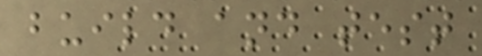build and test
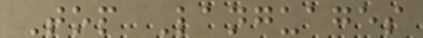Top Languages
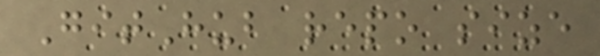GitHub repo size
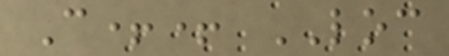C++ LOC
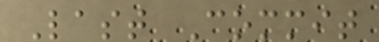Last Commit
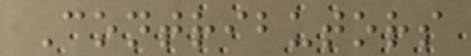Contributors
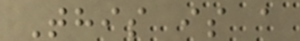This is a
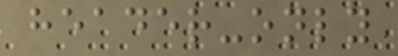header-only
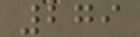279
